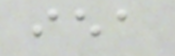iea
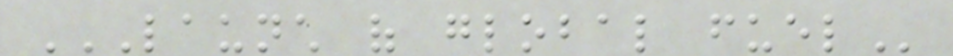LAUNCH OF GLOBAL FUEL
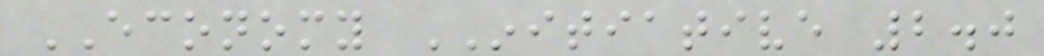ECONOMY INITIATIVE 2.0
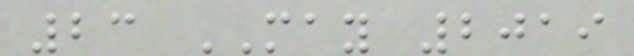23 MAY 2019
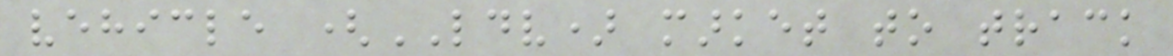vehicle (LDV) market to track
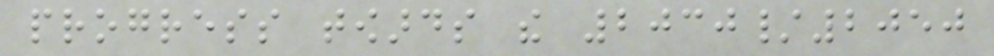progress towards the 2030/2050
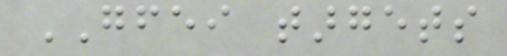GFEI targets
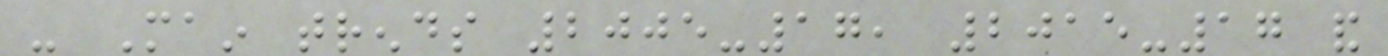- Main trends 2005-17, 2015-17 and
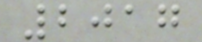2017
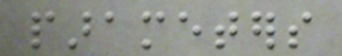parameters
